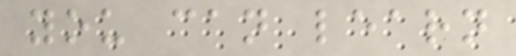you can learn
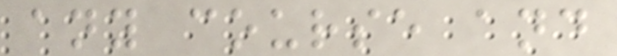any course and
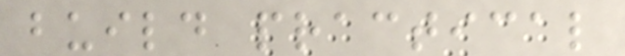build practical
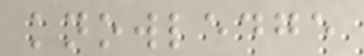knowledge
